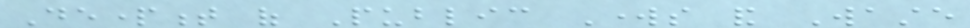Department of Public Works and Waste
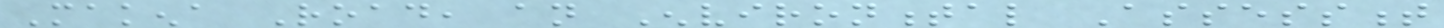Makena Road, an Environmental Assessment
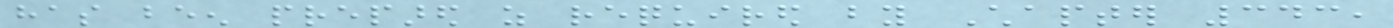has been prepared as required by Chapter 343,
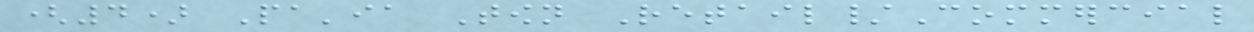(4) Pa'ia Town Retail/Commercial
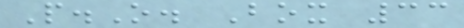P.O. Box 33
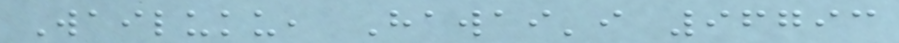Wailuku, Hawai'i 96793
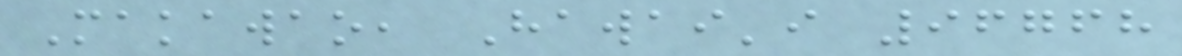Makawao, Hawai'i 96768
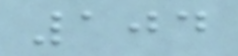104
